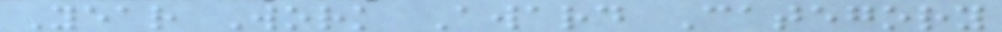Year Work Award Category
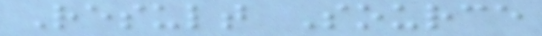Result Source
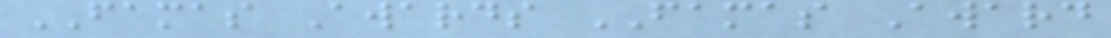FAMAS Awards FAMAS Award
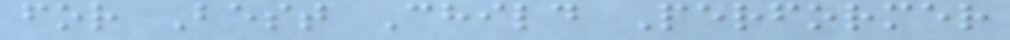for Best Child Performer
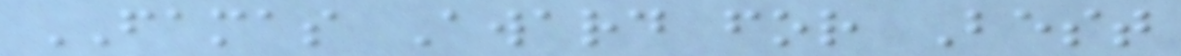FAMAS Award for Best
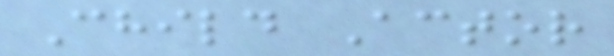Child Actor
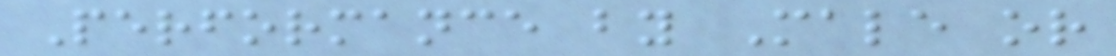Performance by Male or
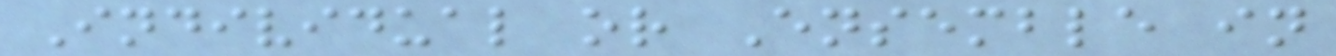Individual or Ensemble in
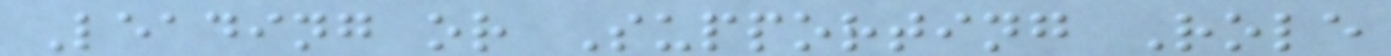Leading or Supporting Role
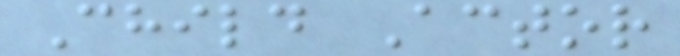Child Actor
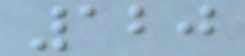120
